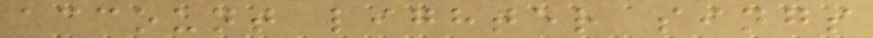account lighter sings
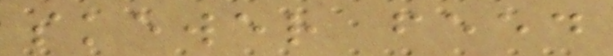skewer feed
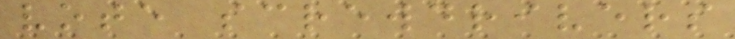vote screwdrivers
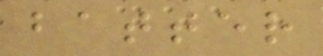batter
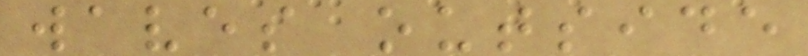waves outside
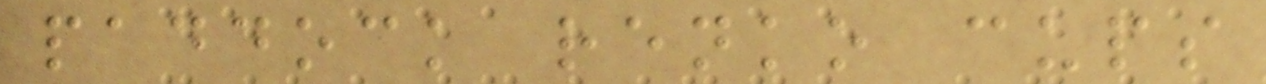paddock renko cups
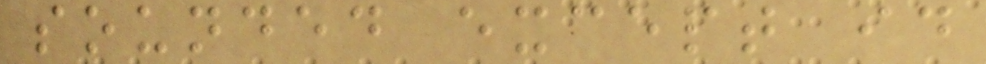sounded except id
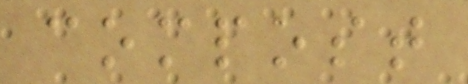compost
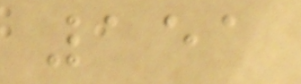151
